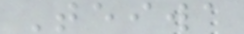Teiwa
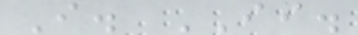I. II.
